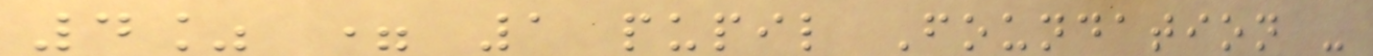4% = 1 pupil Foundation -
